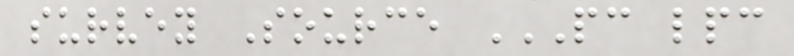survey Source PC LPC
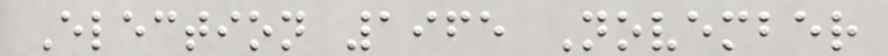Election 1965 November
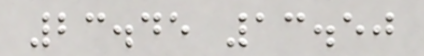23.45 13.50
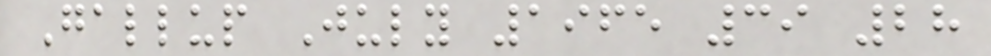Gallup July 1965 39 28
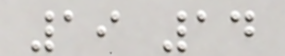19 14
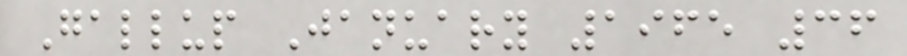Gallup January 1965 36
